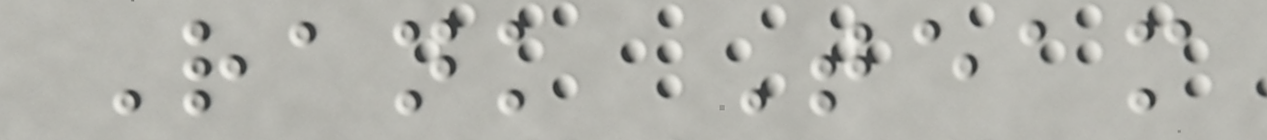Rank Team
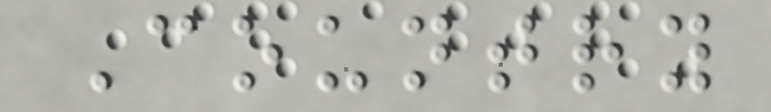Country
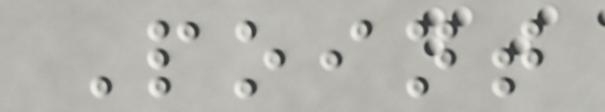Point
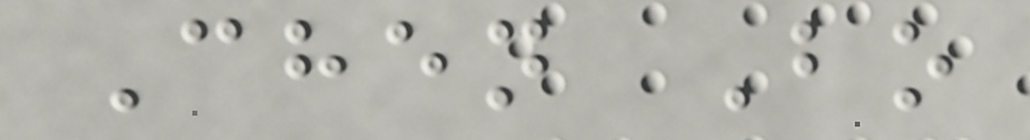Chen Bo
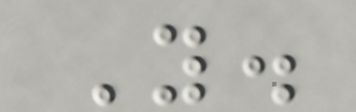Y.
